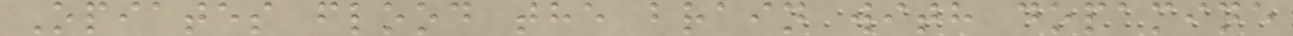Opiates flood the brain with dopamine
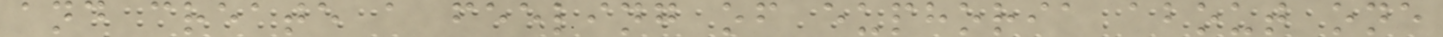and create a feeling of euphoria about one
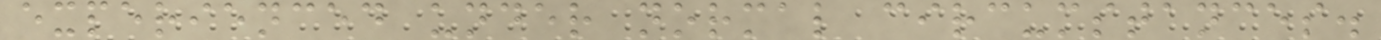experienced under normal circumstances.
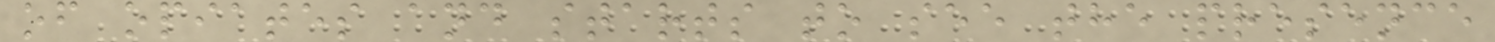of opiates and starts to see the presence
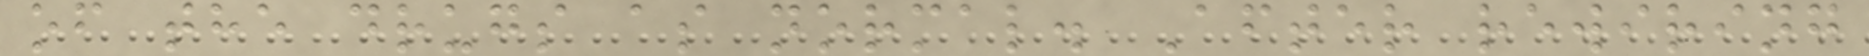of the drugs as normal. After rewiring
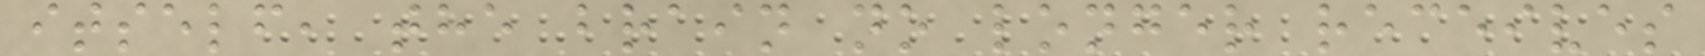itself, the brain no longer receives
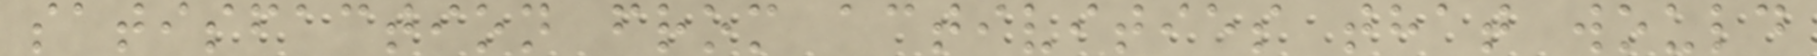satisfaction from activities that would
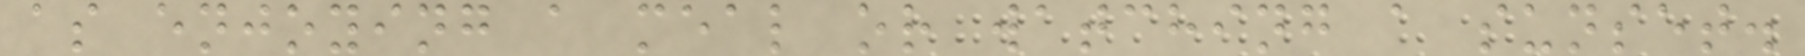as enjoying a meal or watching a sunset.
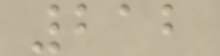212
